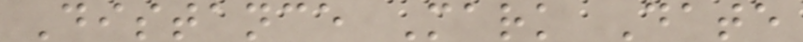Distance Mark Date
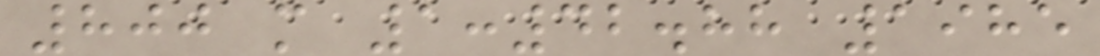800 m 1:42.88 1985
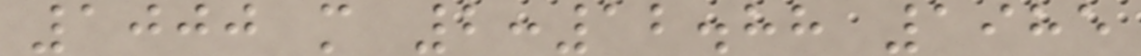1000 m 2:12.88 1985
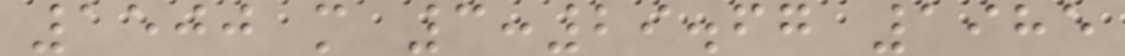1500 m 3:29.67 1985
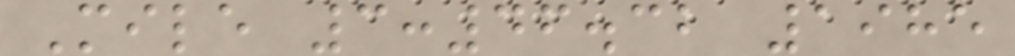Mile 3:46.32 1985
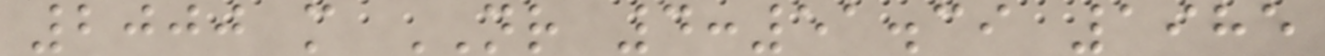2000 m NR 4:51.39 1985
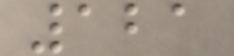121
